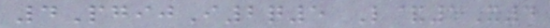4PgijI2q5 L&1X4
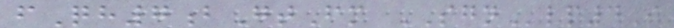fQh7bGtFm SGNlp4I
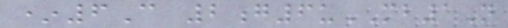*6C 2g6uMB1N
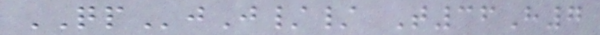QPjJ// T36H7
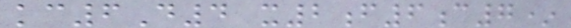kc6D4 x2f6c7*
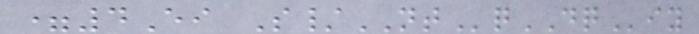=4Ei S/NTqDQiy
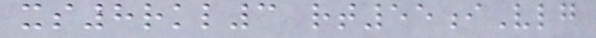xs8rkl3 rt55iVlg
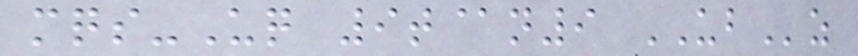mqs-Uq 9t@n9 UBz
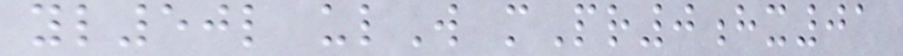yl50l ulW mPr0hx01
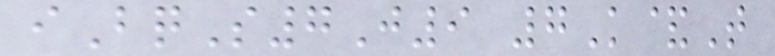iBqS7J9 7K&T
